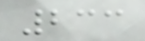233
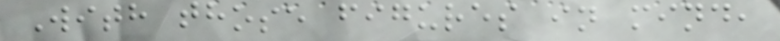With those figures in mind,
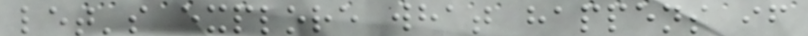let's explore what happens if
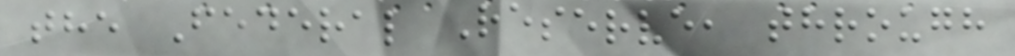the Federal Reserve, through
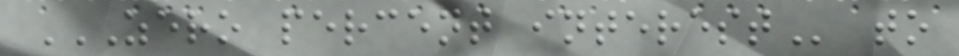ZERO PERCENT INTEREST to
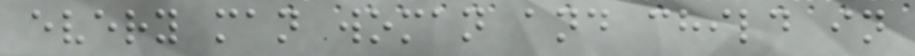every man woman and child in
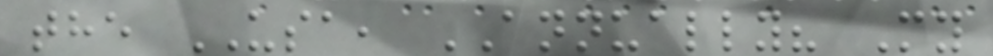the USA, ANNUALLY? My
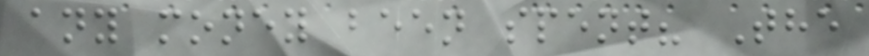any money been spent? The
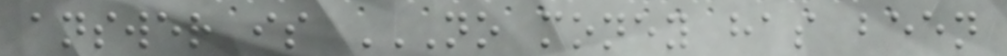answer is NO MONEY HAS BEEN
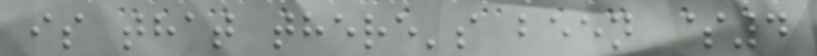is that there's been $4
